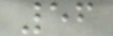56
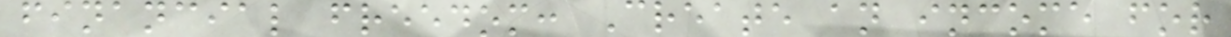financial freedom: Create an income for
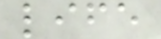life
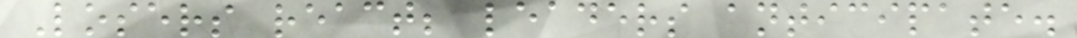Losers react; leaders anticipate.
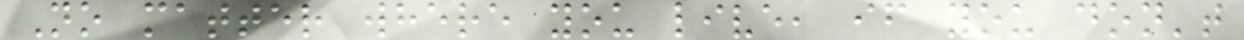No matter where you live, if you don't
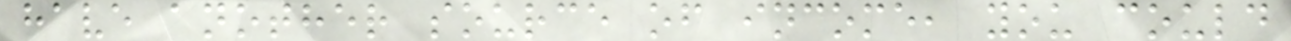have another source of income, you could
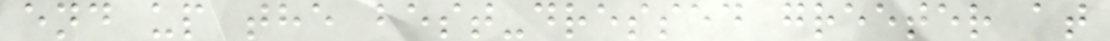end up the best-dressed greeter at
